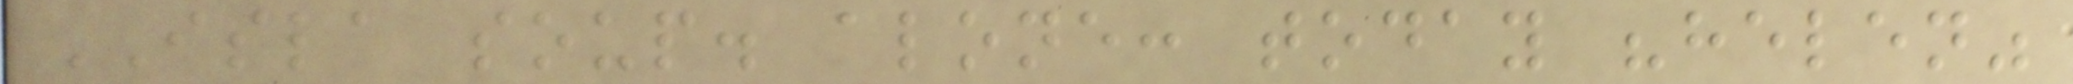ISLA soup. alone: today "helen"
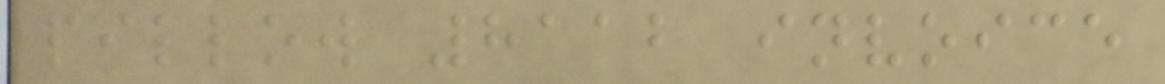pillow 8112 invoice
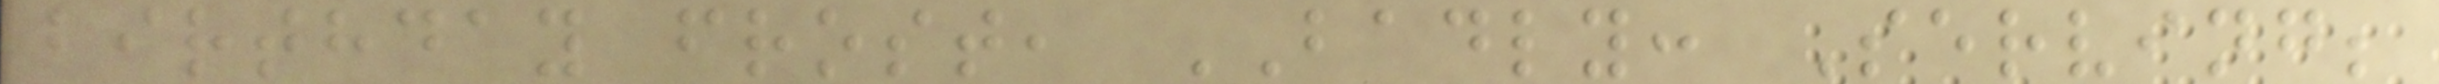birthday frost, BADLY: Serving;
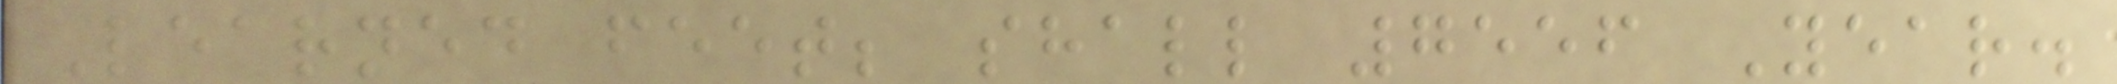Learned feet; shall 7556 Year.
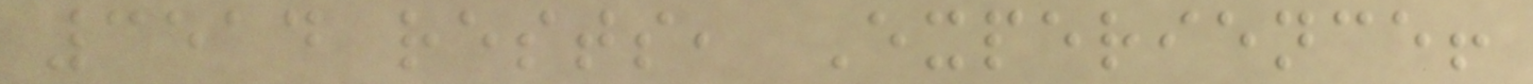3514 rests, Experience!
